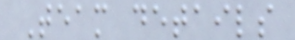Team details
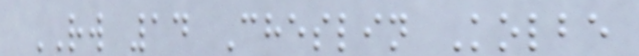RW 14 Cheslin Kolbe
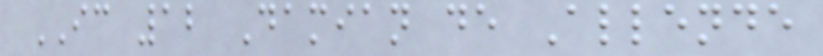IC 12 Damian de Allende
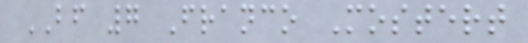BF 7 Franco Mostert
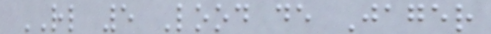RL 5 Lood de Jager
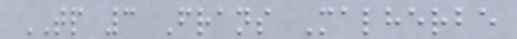TP 3 Frans Malherbe
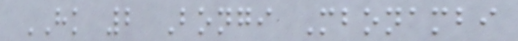HK 2 Bongi Mbonambi
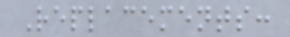Replacements:
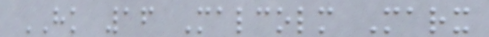HK 16 Malcolm Marx
